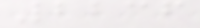2236
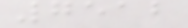7512
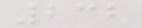232
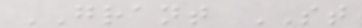GRANT ST
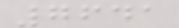7641
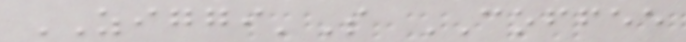ZIGGI'S COFFEE
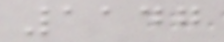1147
